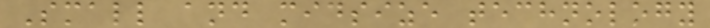Small and midsize technology
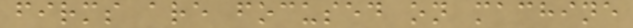firms are focused on machine
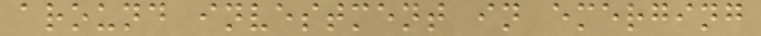around investment in emerging
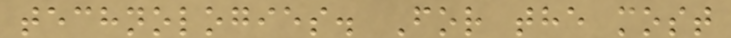technologies. For the most
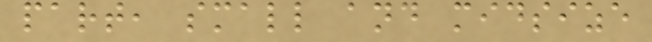part, small and midsize
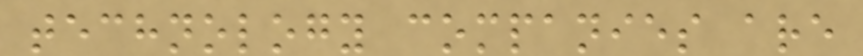technology companies are
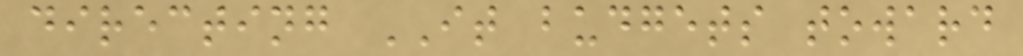directing IT budgets toward
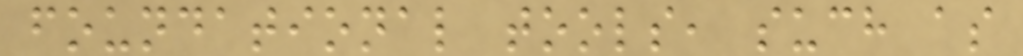foundational tools, such as
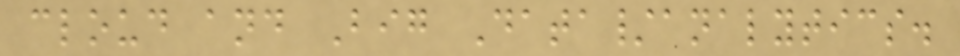cloud and Big Data/analytics.
